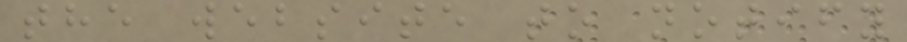the website to notify
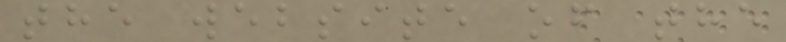the website of the
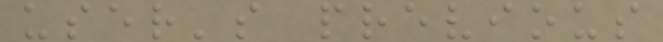user's previous
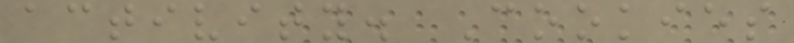activity. Cookies
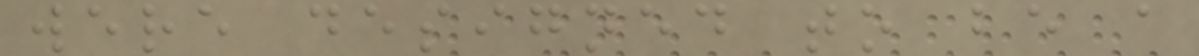were designed to be a
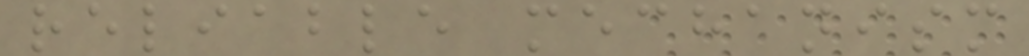reliable mechanism
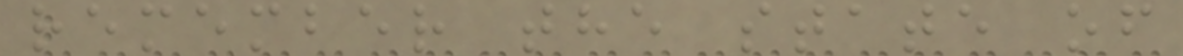remember the state of
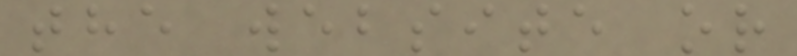the website or
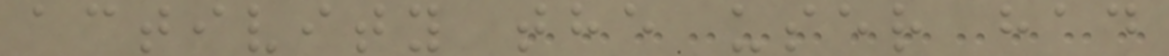activity the user had
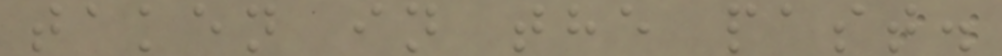taken in the past.
